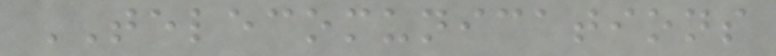TELECOMUNICATIONS
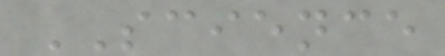SCIENCE
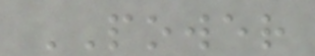POWER
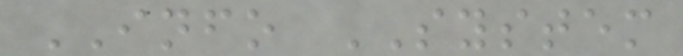INFO SYSTEM
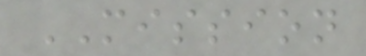MISSION
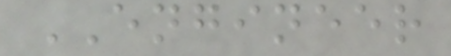ENGINEER
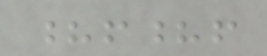?!?!
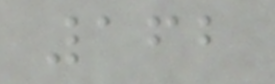162
